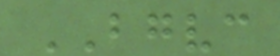BGVC
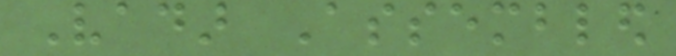Vadar Assembled
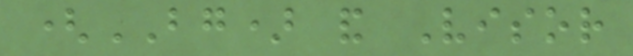(BG) and Visor
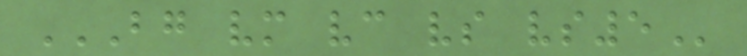BG VM VC VS VS5
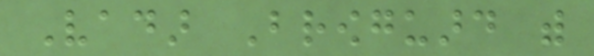Vadar Browguard with
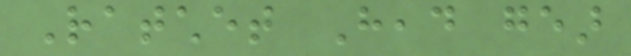Ratchet Head gear
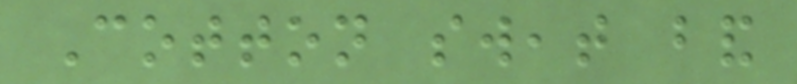Cotton sweat band
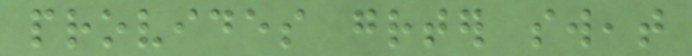provides greater sweat
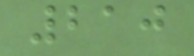210
